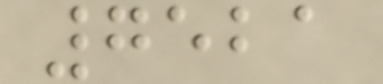7521
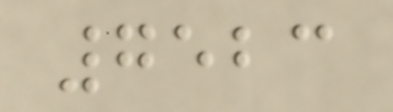7523
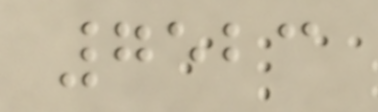7523
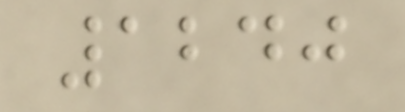1240
